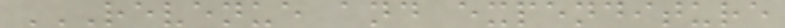REVENUE AND EXPENDITURE
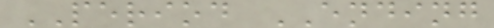PERIOD ENDING
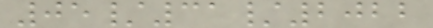05/31/2022
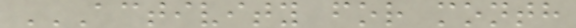ACTIVITY FOR MONTH
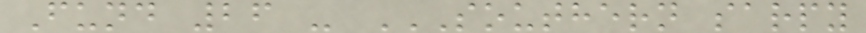Fund 26 - SOUTHERN SARPY
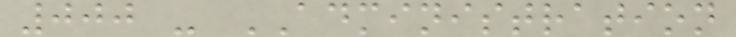000 - ADMINISTRATION
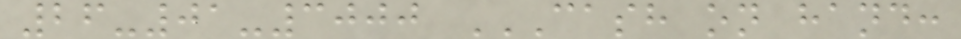26-01-3000 CASH ON HAND:
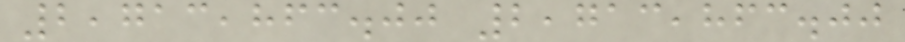2,713,863.00 2,713,863.00
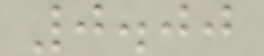0.00
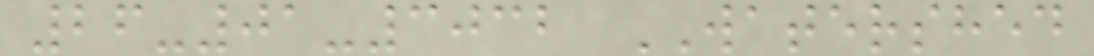26-01-3032 WATERSHED
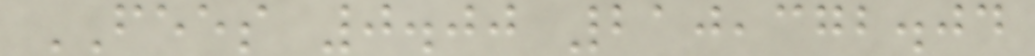FEES 0.00 210,372.04
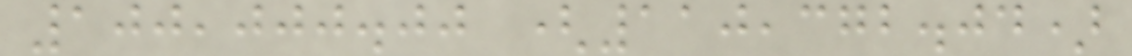100,000.00 (110,372.04)
